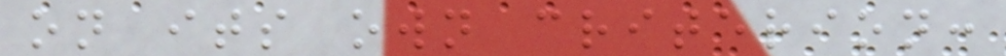on its own criterion:
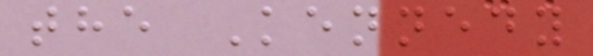the Kennedy
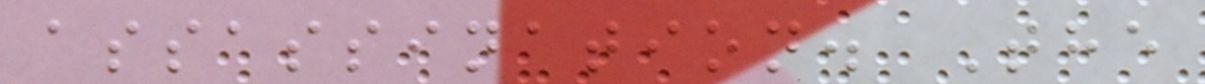assassination. The
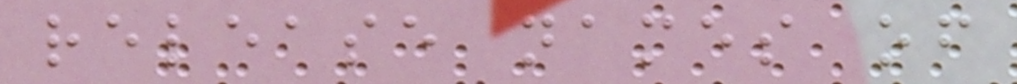release names of
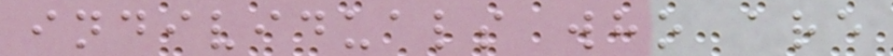individuals who are
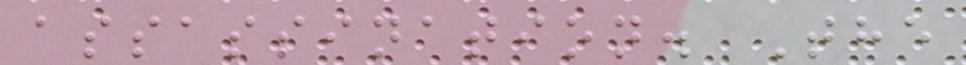assassination. The
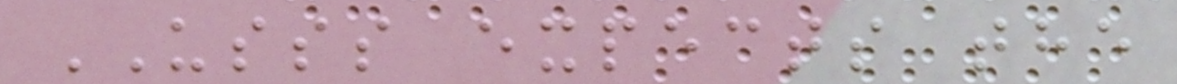USSS expects the
